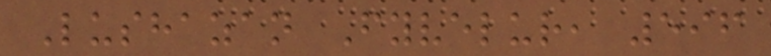Lushazan Fyvelur, 596
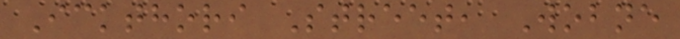Ickthori Street, Wobne
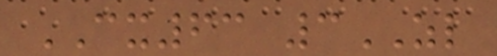CX63 3ZL
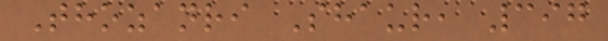Thozanri Shaur, 397
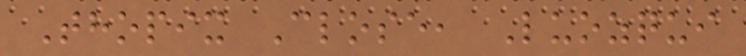Thopix Close, Luozqui
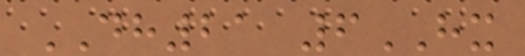DH21 6HX
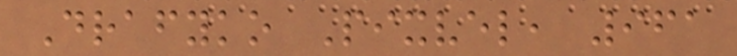Drafyko Pixvel, 961
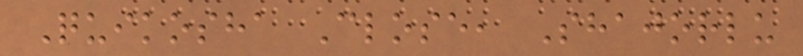Quikosha Close, Shajorlu
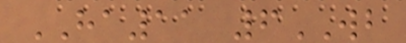HA11 6WB
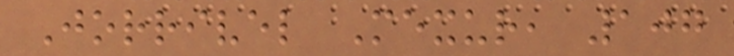Jorrivel Mexur, 107
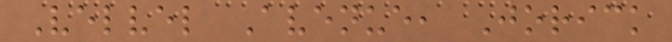Velvel Avenue, Jorick
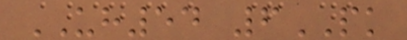UH54 6PK
